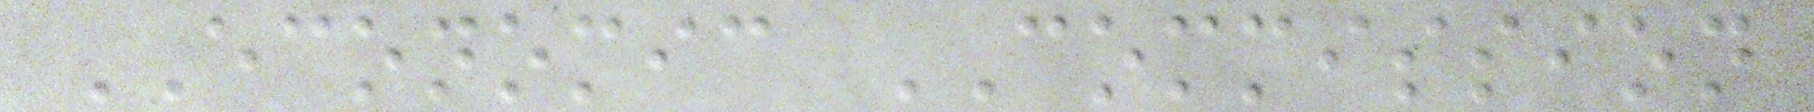ECONOMIC COMMISSION
